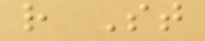r St
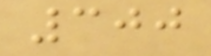300
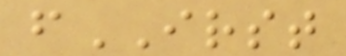fIRST
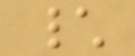\
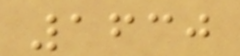1630
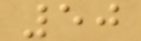50
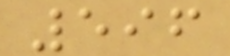596
